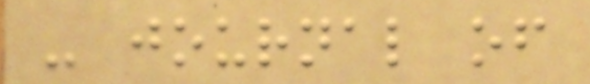- journal of
